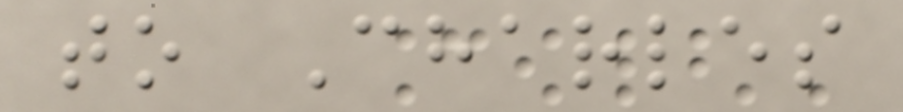to Charles
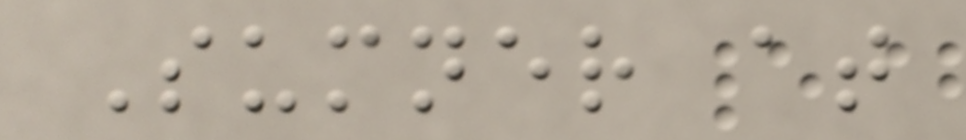Sumner at
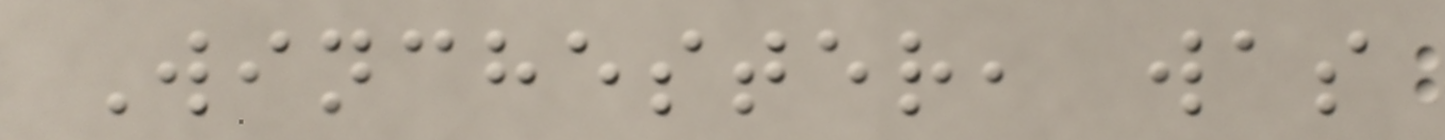Winchester, was
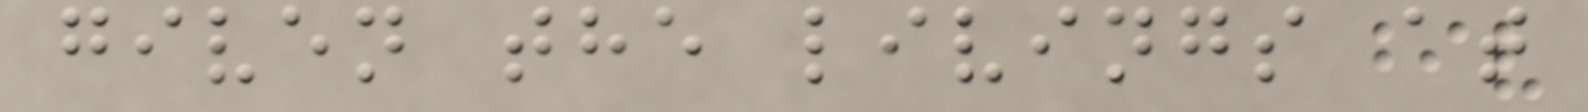given the livings at
